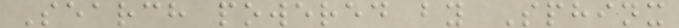Search powered by Sphinx
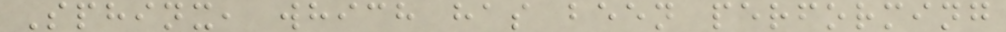Sphinx, which has been performing
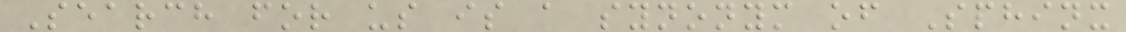Search for us is a synonym of Sphinx
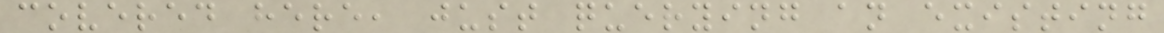covered here, just querying an existing
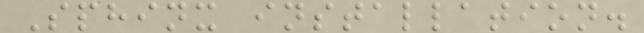Sphinx installation.
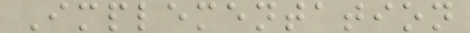Implementation
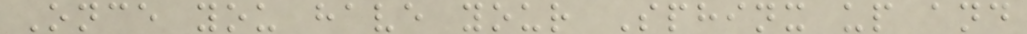Once you have your Sphinx up and
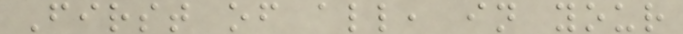First of all, in your
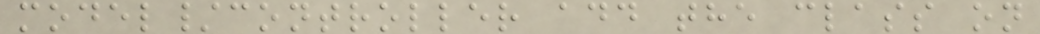model/controller add the class on
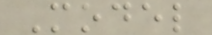Model
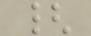{
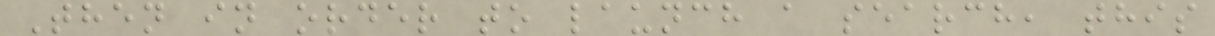Then in order to launch a search, this
